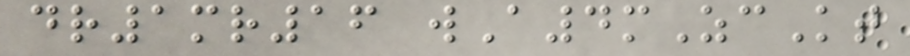dr1mr16 wA4mZcKt
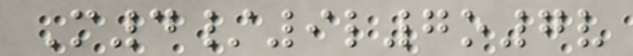M4/9l7o7v
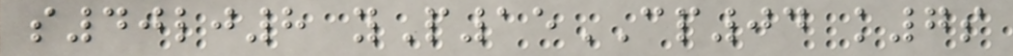s40lj8 yP15CP04 k7s
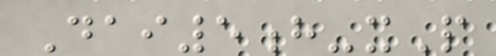Dai5h-xP
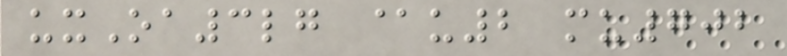uxOa3lg @u2 mu702
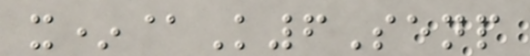x*@K6Senp
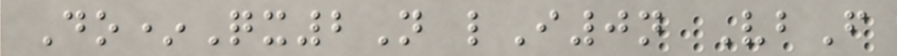Do*Qx2N lI0n VbF
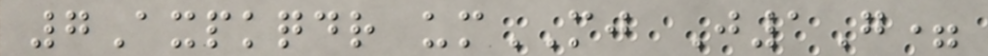7Axpkqdr umMJ J1G=
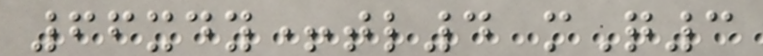66xdy+tl4 mQ3
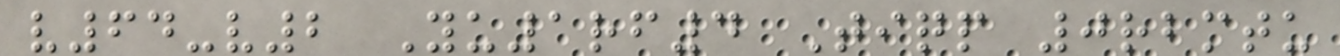v64-v2 Yu1rf4 Tiqp 0rbmtu
